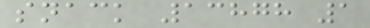snack 13878 1
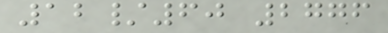12/60 2776
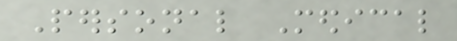Personal Medical
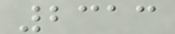2313
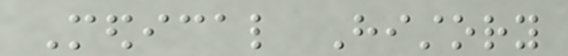Medical History
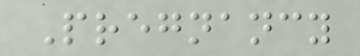Pregnancy
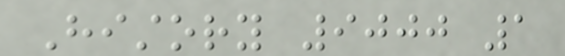History 9000 1
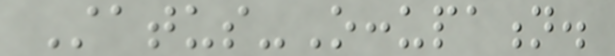Status-Occupation.
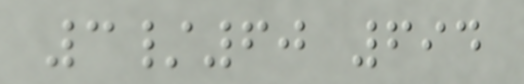3/60 694
